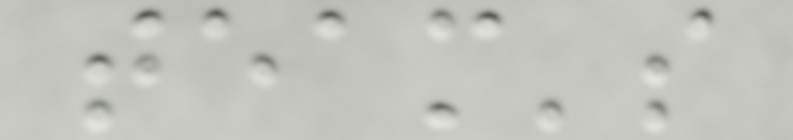team's
